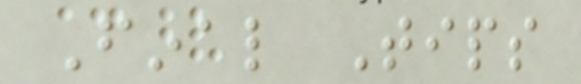Final Tips
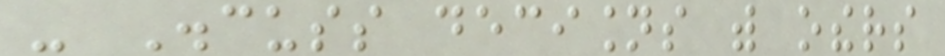- Discuss decisions with others
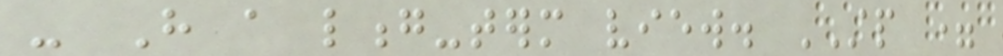- Have a long-term view. STP =
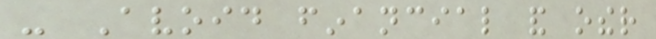- Avoid financial and other
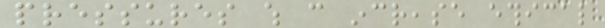pressures which can increase ethical
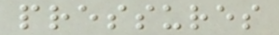pressures
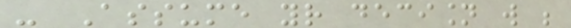- Assume your decision will be
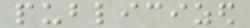publicized
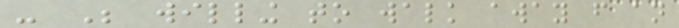- Be willing to walk away from an
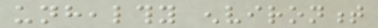unhealthy environment
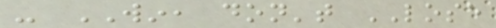- WIN, don't LOSE
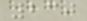230
